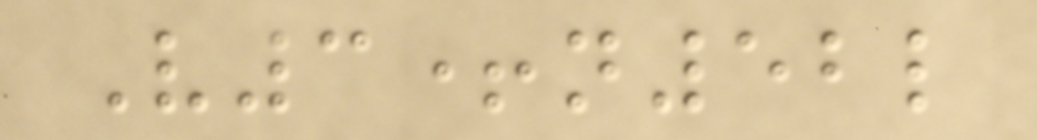V3+n52l
